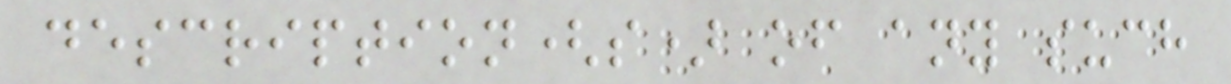description(s) of any such
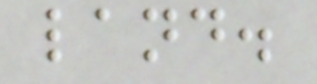land.
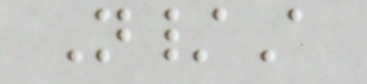N/A
